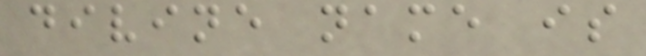divine name is
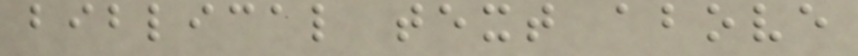biblical text above
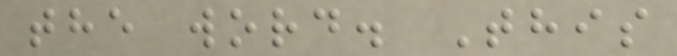the word. This
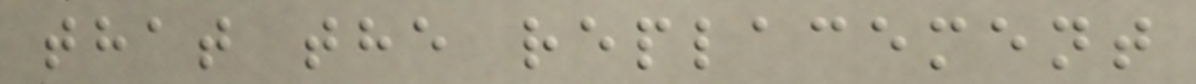that the replacement
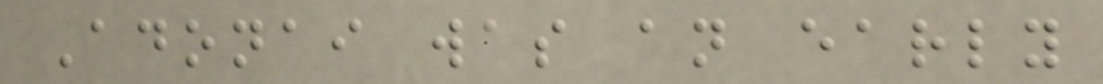Adonai was an early
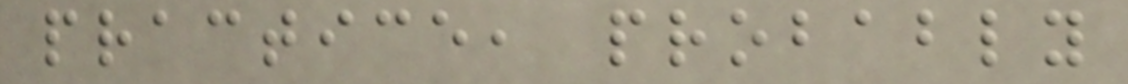practice, probably
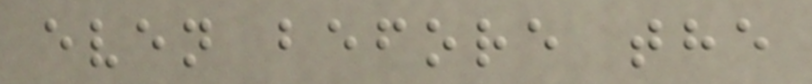even before the
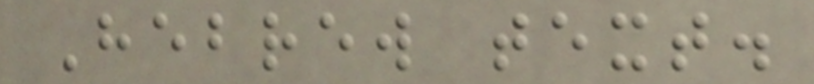Hebrew text.
